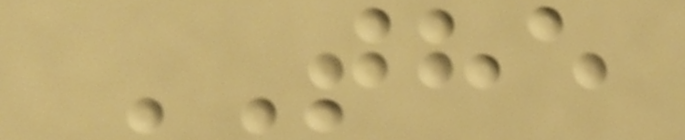THE
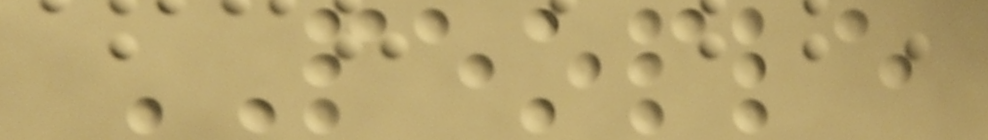PEOPLE
